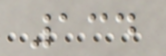134
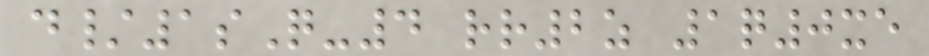d/1sQ-4 rr2z 1q0xe
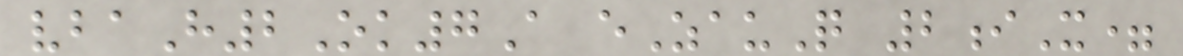vbaH2Ok7A eZauQ 2iX=
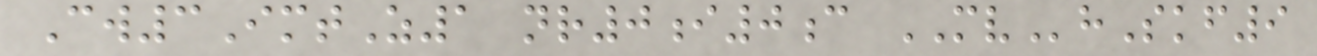Cw3ImtZ1 nr0i0c MVhSkf9
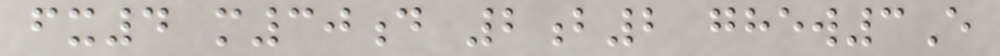fx4 m30d 2b2 ghew3E
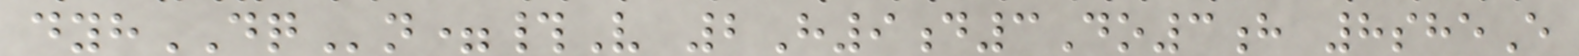dyhDQn=#V 2H9d3Do3h 8sheE
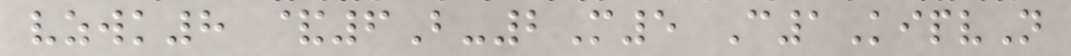vzwk8 &6B-2M5 C1KipvN
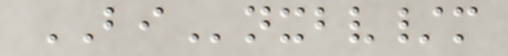BInxbv/m
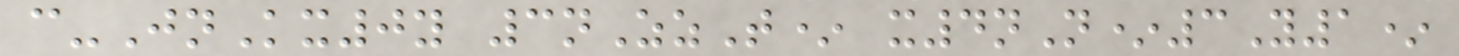c-JnKx0y 3nZzT* x4nN*3Y1*
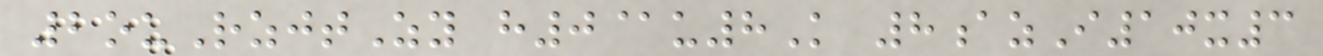2ouRzjtZy h0@u8K 8azI10x3
